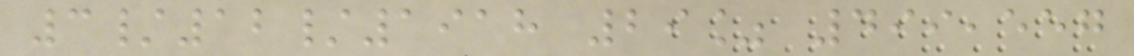3/12/1918 29% 499,557
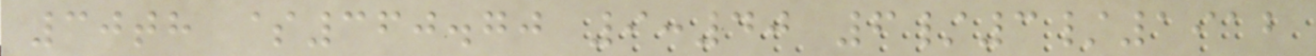30th $360.70 9:40 6/3/1912
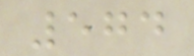574
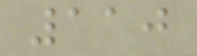110
